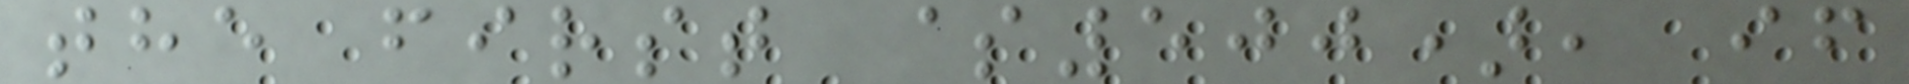the first $500), if
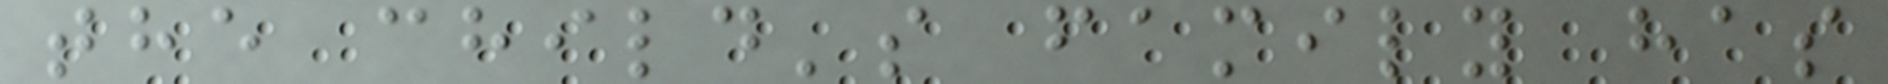the child's family has
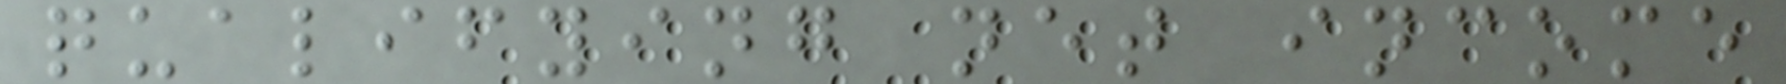qualifying net income
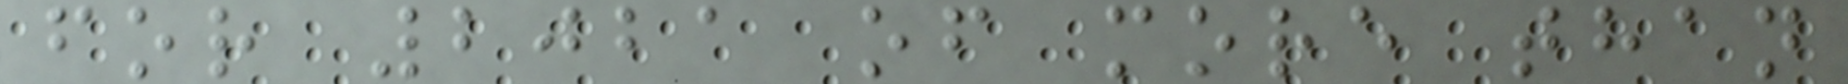for 2021 of more than
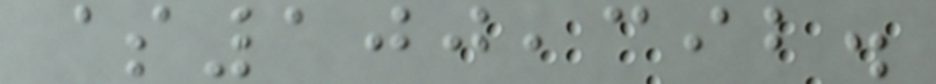$100,392.
